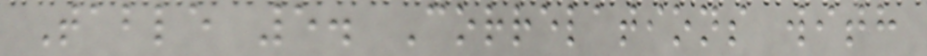Table 5. Correlations with
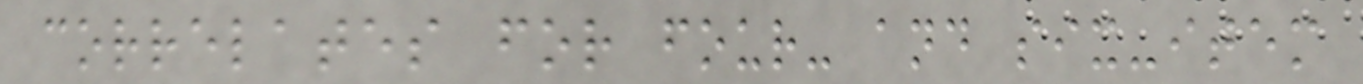correlates for four- and six-item
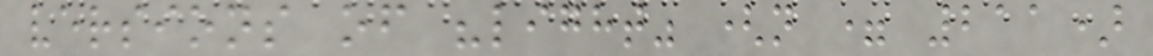versions of "light" (n = 211)
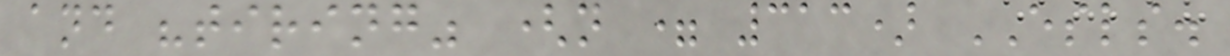and "tiring" (n = 313) ESLS.
